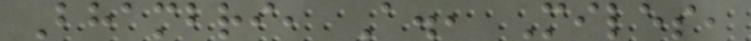Bhambri, A., Miles,
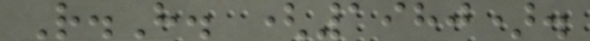R.H. (1980).
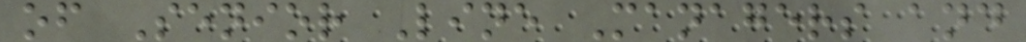of Senior Line Managers and
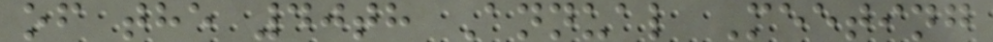of the 40th Annual Meeting
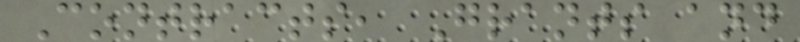Contracts, Grants and
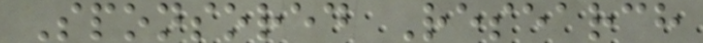Sponsored Research
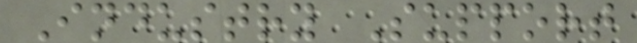Industry Support
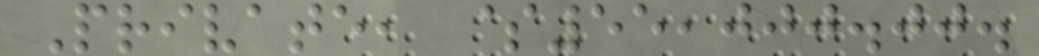Private, $55,000.00.
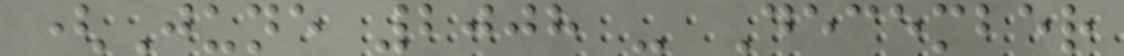(June 2008 - December
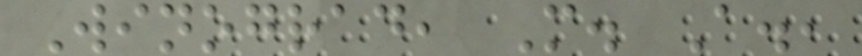Winograd, M. A.,
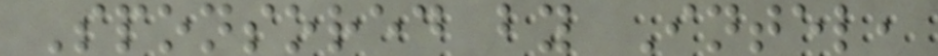Sponsored by Intel,
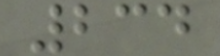234
